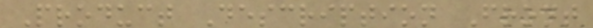Product Description Front
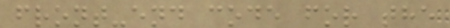front-end code for the
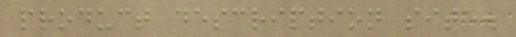product description site.
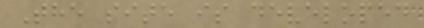The site is developed
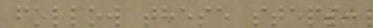follow these steps:
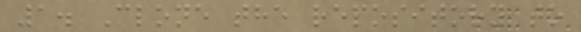1. Clone the repository to
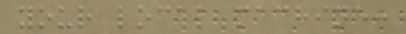your local machine:
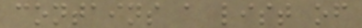contains a list of
